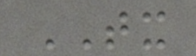TX
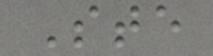Ste
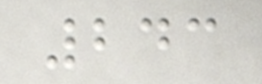243
